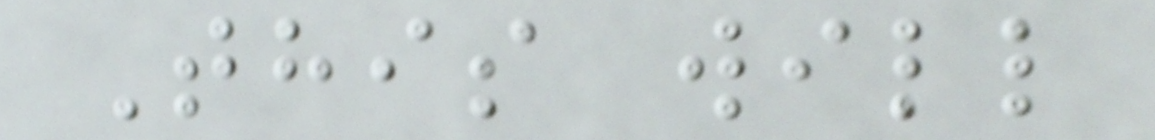This will
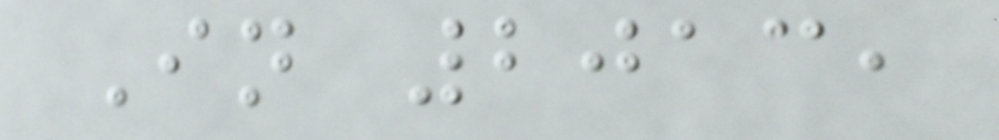In 2013,
